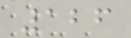126
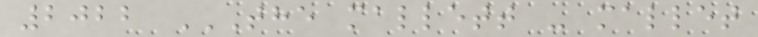2022 THE MALLETT - MALLET
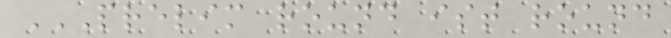PRELIM ROUND IST ROUND
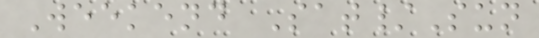Weekend Sat/Sun
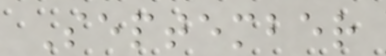September
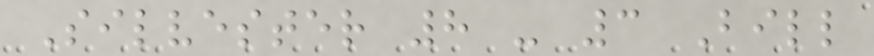Silvester 8 - 3 Bill
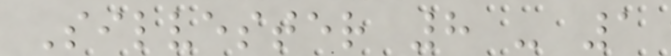Silvester 8 - 1
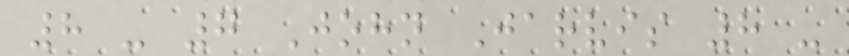8 - 7 John Jarvis 8 -
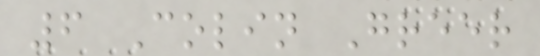6 Colin Greer
